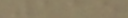115
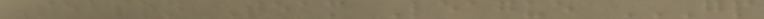Season Team League GP
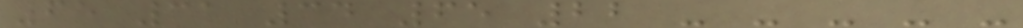65 31 34 65 22 - - - - -
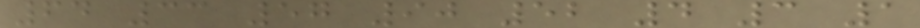64 33 57 90 52 4 3 1
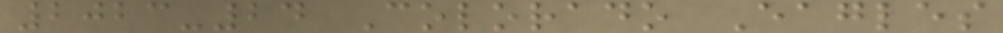2023-24 Colorado Eagles
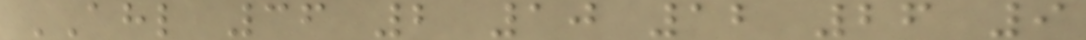AHL 36 2 10 12 26 9
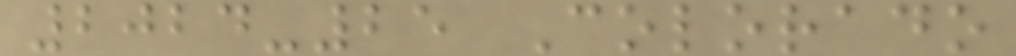2024-25 Colorado
